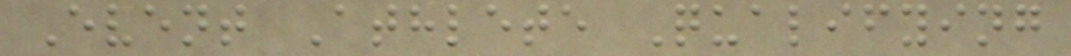Event Athlete Qualifying
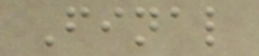Final
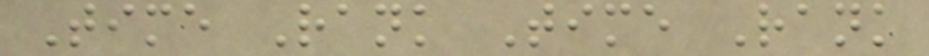Time Rank Time Rank
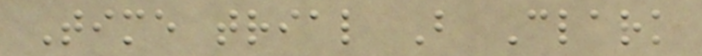Time trial B Clark
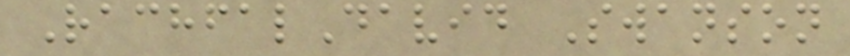RachfalDavid Swanson
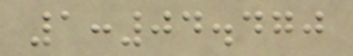1:04.470
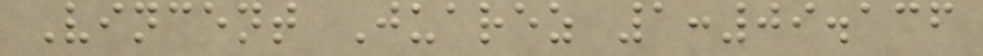Vincent Juarez 1:09.136
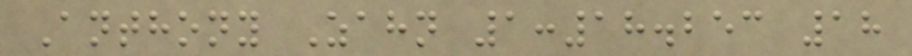Anthony Zahn 1:18.253 18
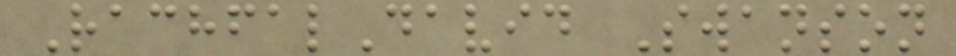RachfalDavid Swanson
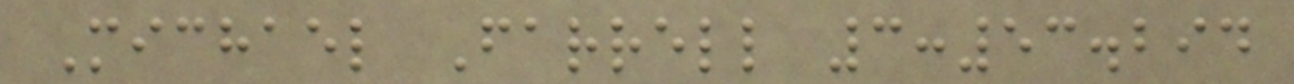Michael Farrell 3:53.294
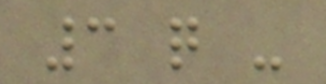3 q -
